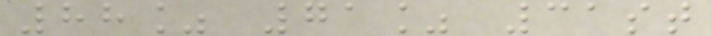88% 71% 31st
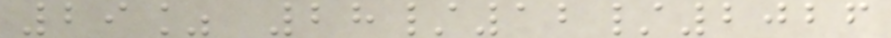29% 28/12/2026
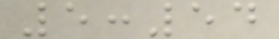5:54
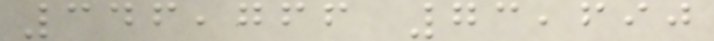346,766 73,690
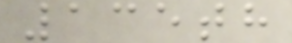135th
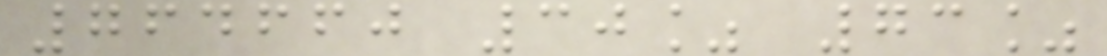764660 30% 73%
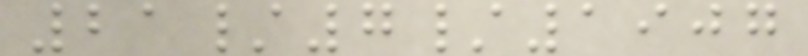21/7/1907
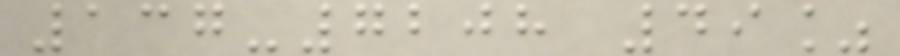137-7208 49%
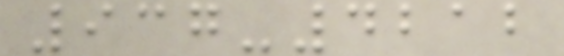937-4212
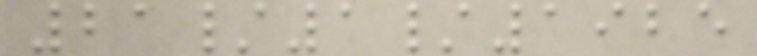21/1/1925
